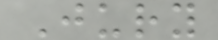Jury
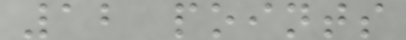12 points
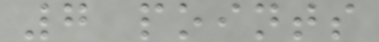7 points
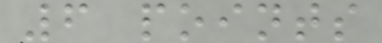6 points
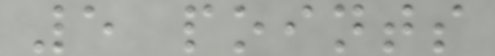5 points
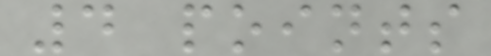4 points
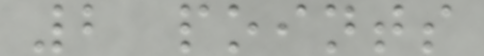2 points
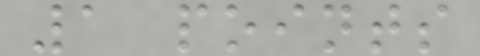1 points
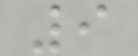9
